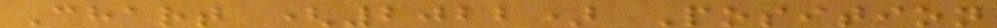Chart (2022) Position
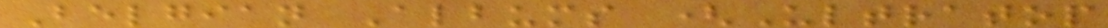Belgian Albums (Ultratop
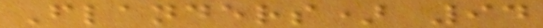Flanders) 94
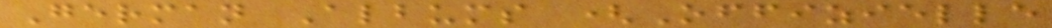German Albums (Offizielle
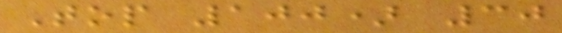Top 100) 30
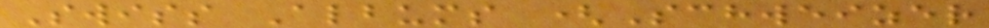Swiss Albums (Schweizer
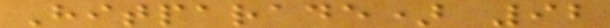Hitparade) 92
